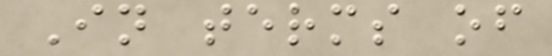In terms of
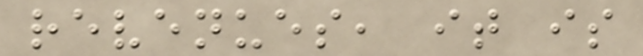revenues, it is
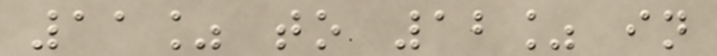11% to 12% in
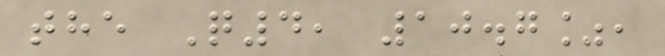the Q4, 10.7%,
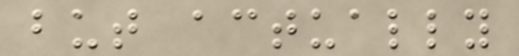but actually
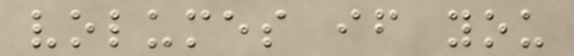volumes if you
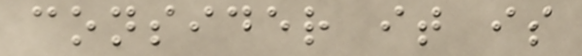consider it is
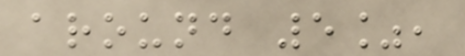around 5%,
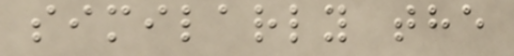similarly the
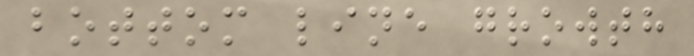bottom line growth
